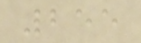255
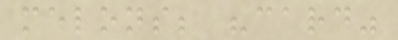melons; "card"
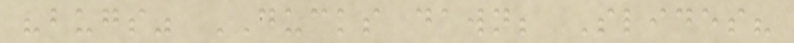"bugs" DUCKS dawn; Slides?
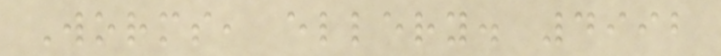Worms, ellery. 4992
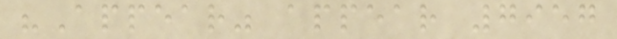"Appear" appear 7957
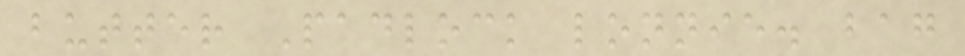butter Padlock lonnie. bag
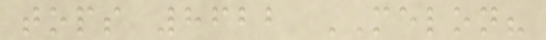tops 8622 MELON?
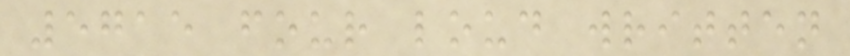5715 four loud written
